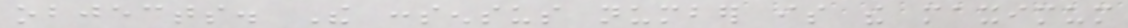objects. The consensus number is the maximum
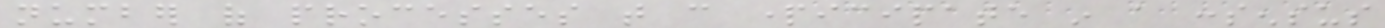number of processes that can participate in a consensus
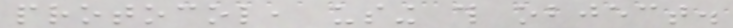protocol, using this object.
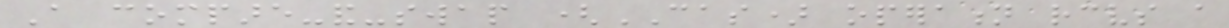A compare-and-swap (CAS) operation receives a
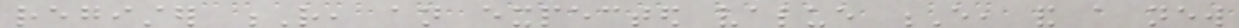register R, an expected value E, and a new
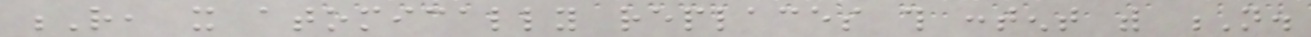R, it atomically replaces this content with N.
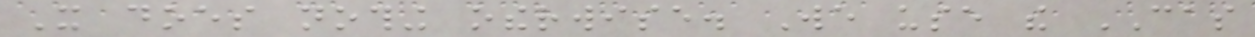It does nothing otherwise. We use the CAS
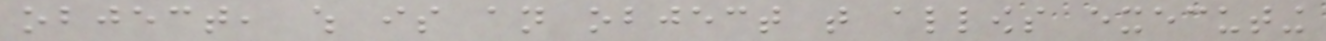object, which is an object that allows executing
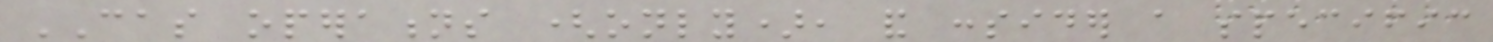CAS operations (only), and consider a specific
